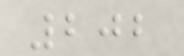202
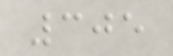305
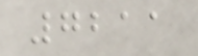7211
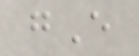gE
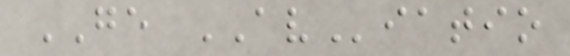GE AViatio
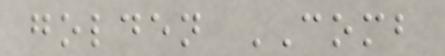golden COMB
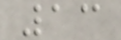13
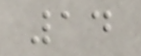14
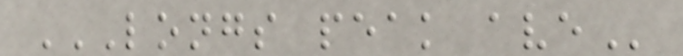LONGS PEAK AVE
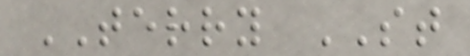TERRY ST
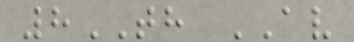8TH AV
